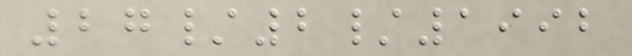27/2/1992
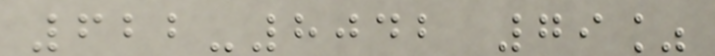622-8042 79%
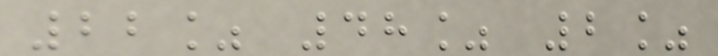22% 48% 2%
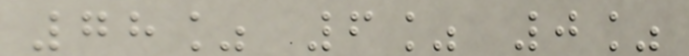78% 6% 0%
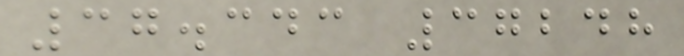37.343 37248
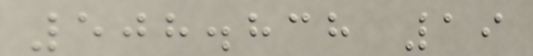508.838 19
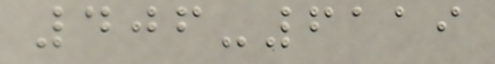406-6119
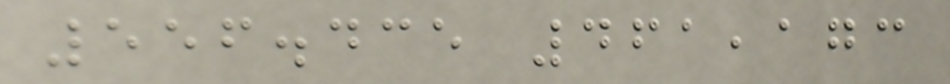556.435 461,173
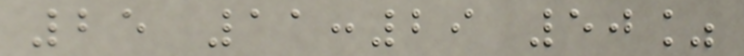25 11:29 50%
